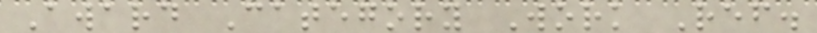Award Category Work Ref.
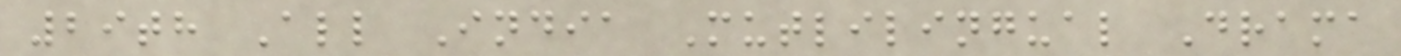29th All India Mutlilingual Drama
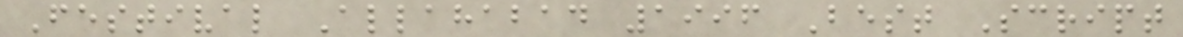Festival Allahabad 1996 Best Script
